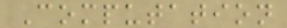Computation
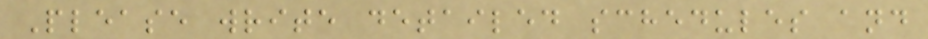Please write detailed schedules and
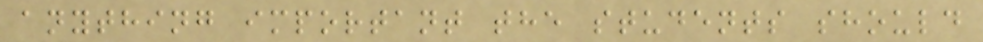anything important the students should
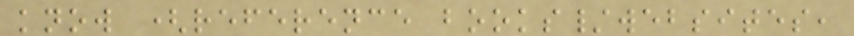know (reference books/websites,
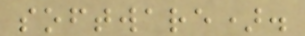software).
